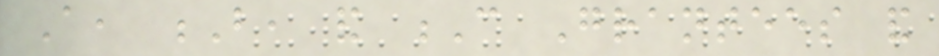A, B, and C Grantees and
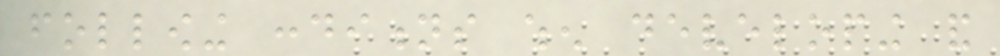following conditions when developing and
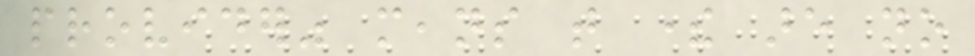provider" means that there are no
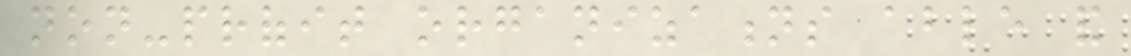non-profit organizations able and
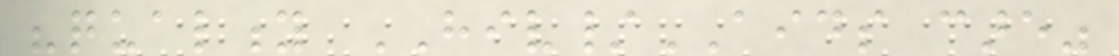"quality HIV/AIDS care"
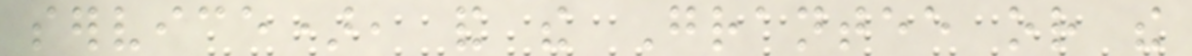service), and the Grantee or the
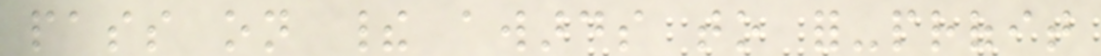pass on their awards to for-profit
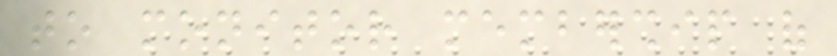to monitor membership of
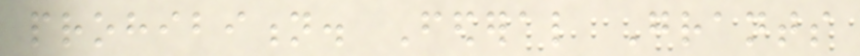prohibition. Federal Grants
